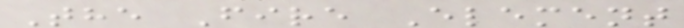The Fire Element
